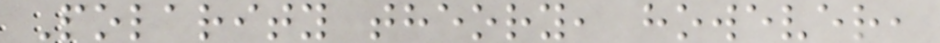Polarity theory, however,
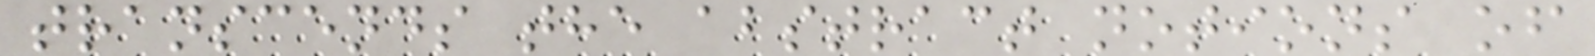transcends the abstract notions of
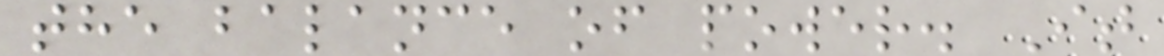the balance of power. It
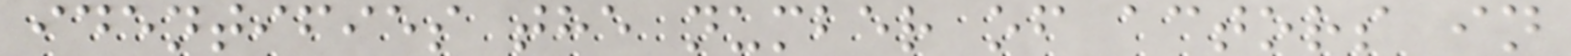identifies the number of actors in
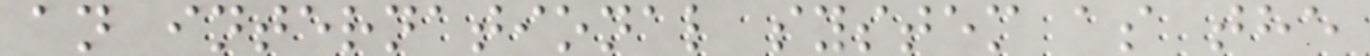an international system as the
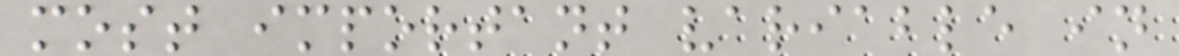most important variable in
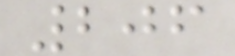206
